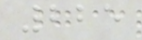225
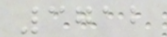3712
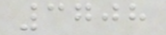3708
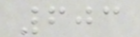603
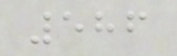586
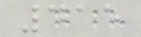415
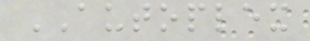AUTOPLEX
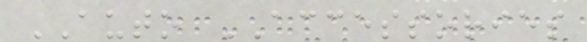AUTO ACCESSORIES
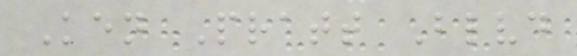Ken Pratt Blvd
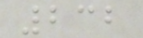232
